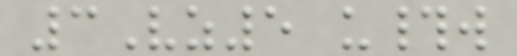3Vz5 u#w
